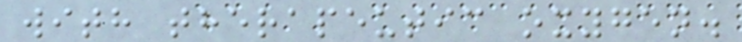with therapeutic oxygen.
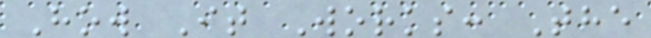How It Works: The
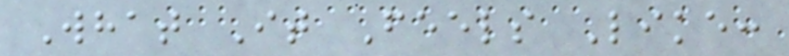What It Feels Like:
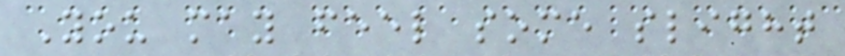You may feel some slight
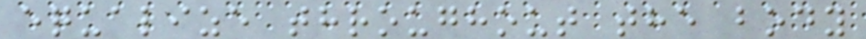equalize throughout the body
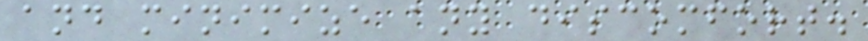and minimize any discomfort.
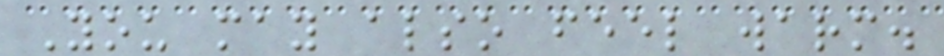You may also feel warm.
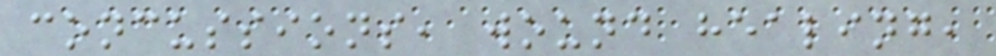concussions, wound healing,
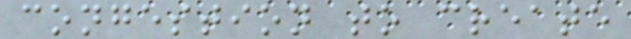congestion to create
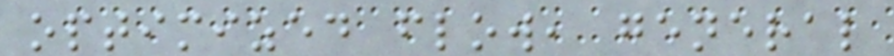optimized flow, general
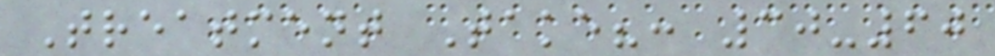Treatment Take?: 30-60
